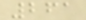261
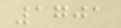1701
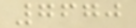7670
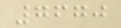7670
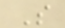S
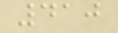410
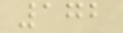172
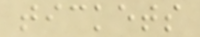tickets
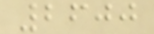2600
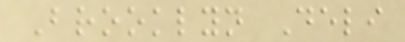Brooklyn Deli
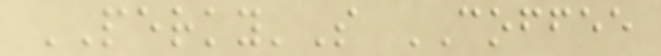PERKY'S COFFEE
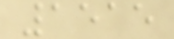1515
